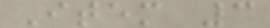Item 3
